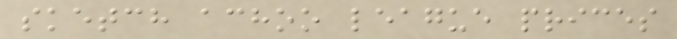sketch achoo league prices
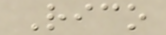Rico
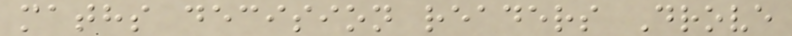maths decision readers Drove
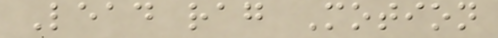Lead rag Motion
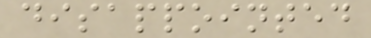disappointed
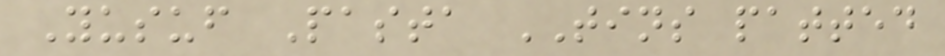Yusuf Pasta TINS patted
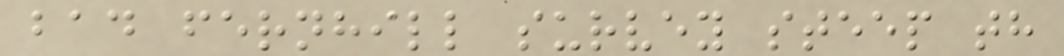bad fernhill survey steep th
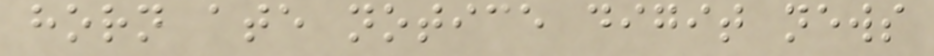horn ate notice digit news
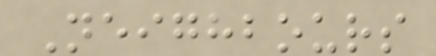Neighbours
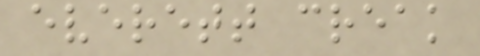everett creak
